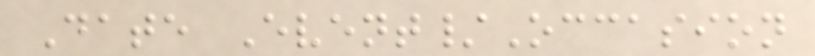Date Event/Occasion
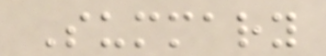Summary
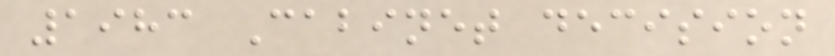1983 Cabinet decision
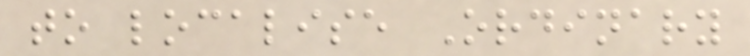to localise Ordinary
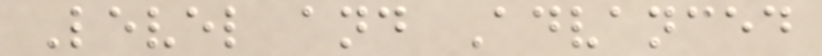Level and Advanced
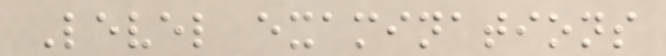Level examinations
